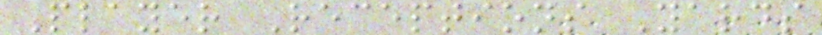Player Receptions Yards
